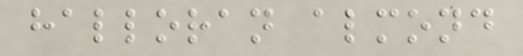halloran almond
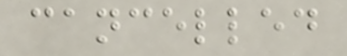cancelled
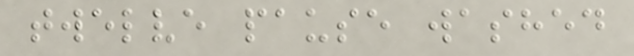twelve pause washed
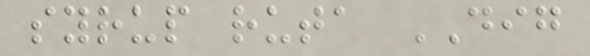syrup ruta DIG
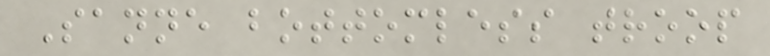Sanne bottomless troop
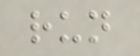run
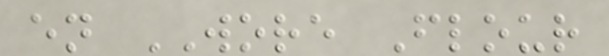en WORE Flour
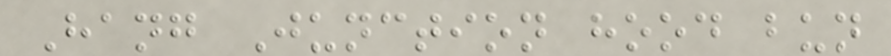Hang Junction hood bun
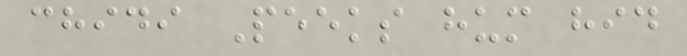chidi Peeks hum hid
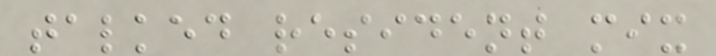talked resident mix
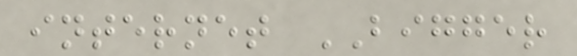internet BIGGER
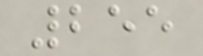255
